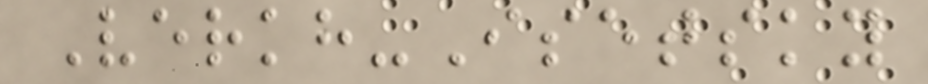Verkh-Isetsky
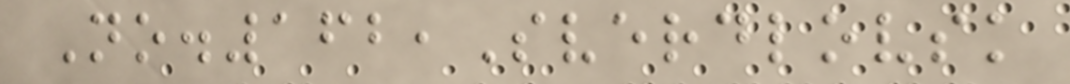No.162,Sverdlovsk
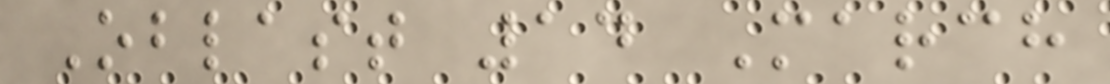Oblast 14 March
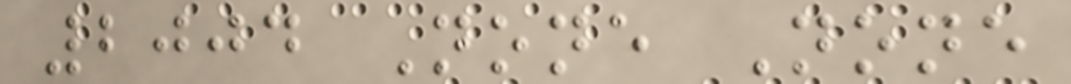2004 None None
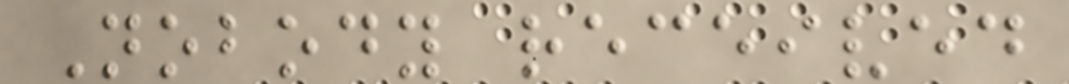Nobody received
